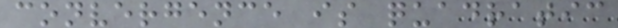convergence is quadratic
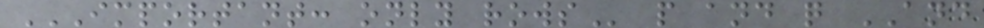IMPORTANT: ONLY ROWS p and q AND
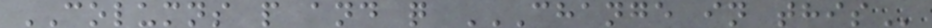COLUMNS p and q CHANGE IN THIS
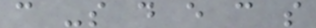c -s d e c s
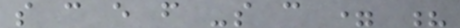s c e f -s c = ?
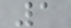1
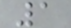1
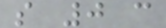s 0 c
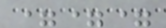===
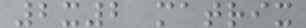2x2 matrix
